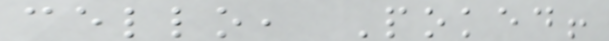cello, Poked!
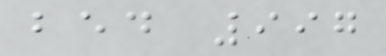bed 997
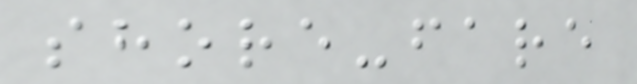shore-fare
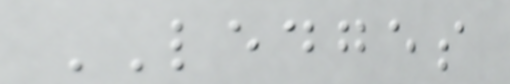LEDGES
